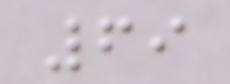69
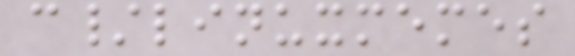c/linuxmemes
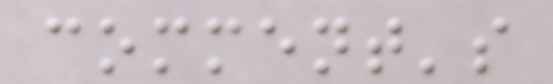comment's
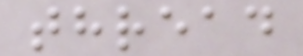thread
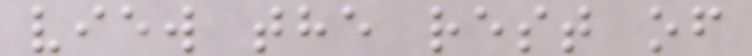view the rest of
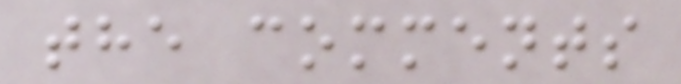the comments
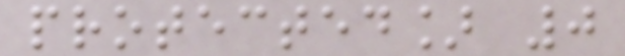protected] 0
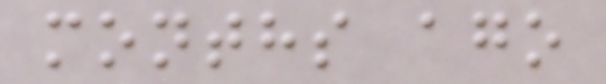months ago
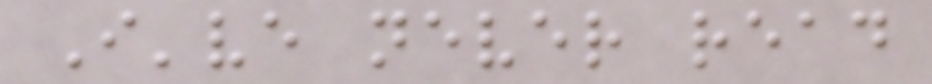I've never read
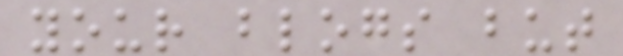your blogs but
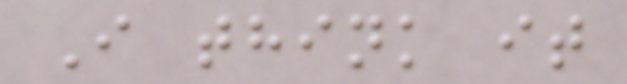I think it
